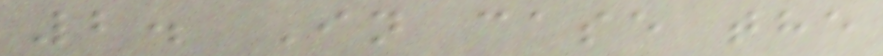2. In case the
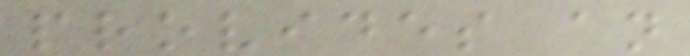provides an
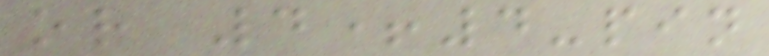or 4+4-pin
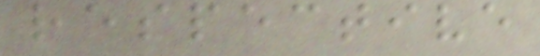respective
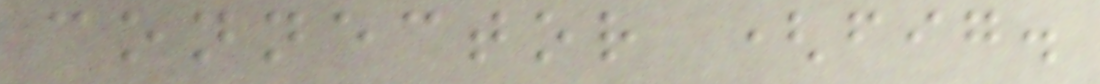connector (fig.
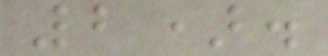2).
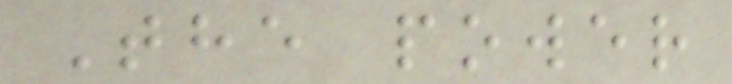The power
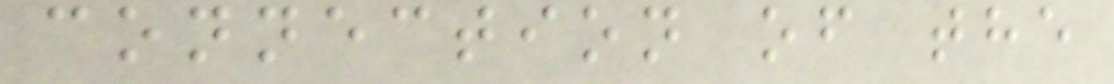connection of the
